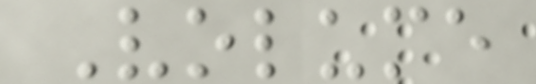Volume
